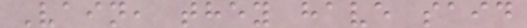Vain, they have said
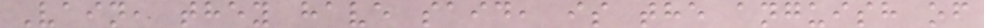Vain, they have said, is the anguish of
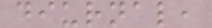diurnal,
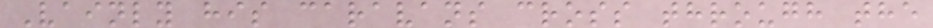Vainly his caravans cross through the
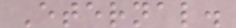Eternal.
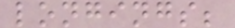longings;
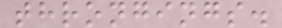throngings.
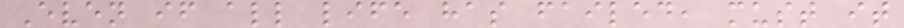Even if all life has failed, must it
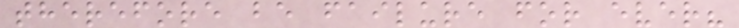therefore be failure for ever?
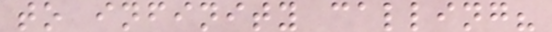to infinity calling?
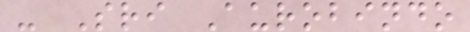- Sri Aurobindo
